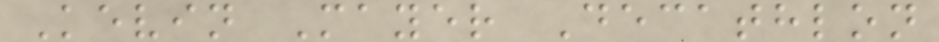Kevin Mayer Decathlon
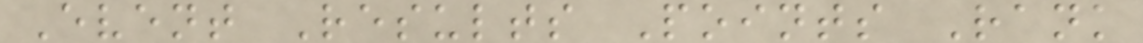Event Results Points Rank
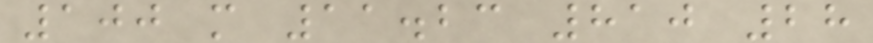100 m 11.23 810 28
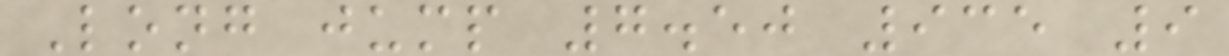Long jump 7.50 935 9
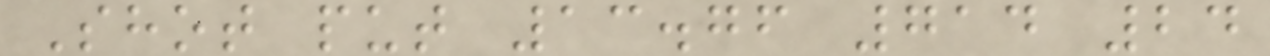Shot put 13.76 714 24
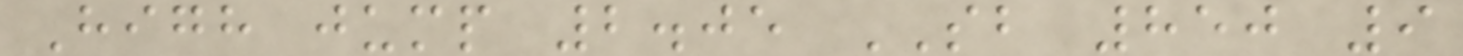High jump 2.05 SB 850 9
